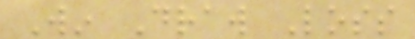Win Draw Loss
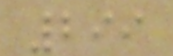299
